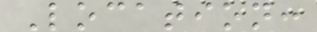Location:
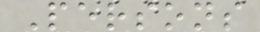Persons
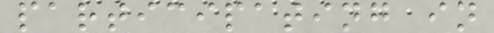participating in
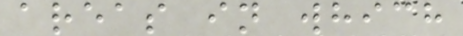areas in which
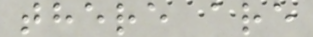there are
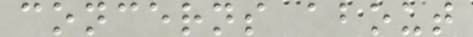concerns about
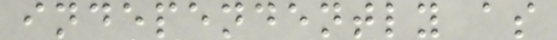independently as
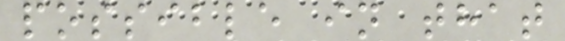possible in that
